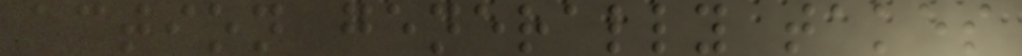action generally takes
